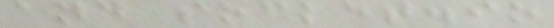and socket.io
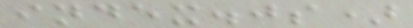index.js)
